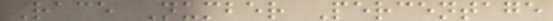Race Number Percentage
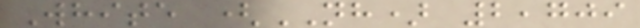White (NH) 2,709
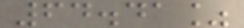64.41%
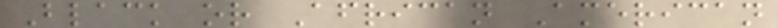Black or African American
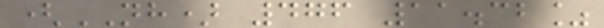(NH) 476 11.32%
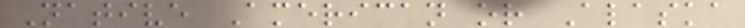Native American or Alaska
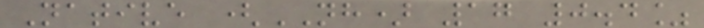Native (NH) 17 0.4%
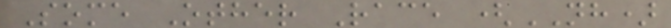Some Other Race (NH)
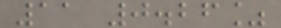11 0.26%
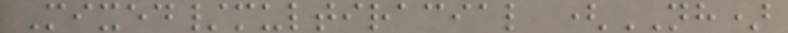Mixed/multiracial (NH)
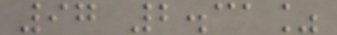97 2.31%
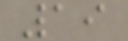19
